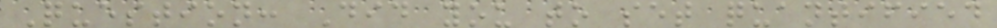Question: Did you to set quantified
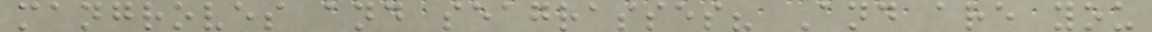mangroves and seagrasses? And are you
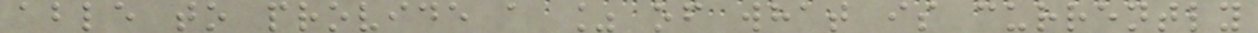able to provide a % of what is currently
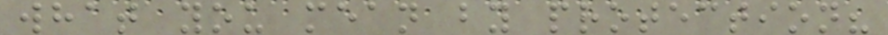what you mean by protection?
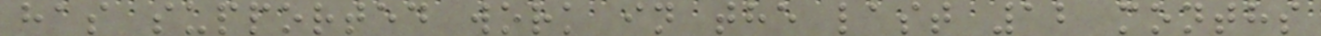has supported work in the last 12 months
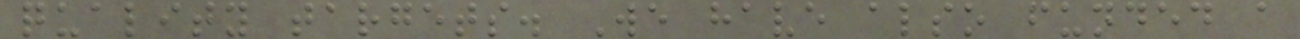quality targets. We have also funded a
